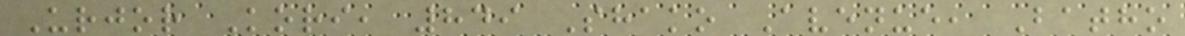Urjor Kori, 849 Shako Avenue, Batho
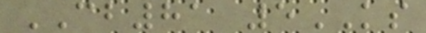CB81 5KS
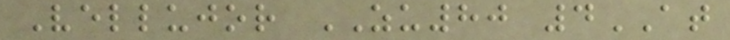Vellujor ZU80 4AT
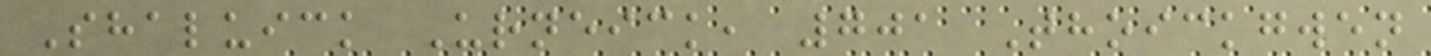Shaluick Urneick, 701 Thoickgwen
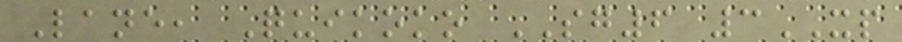Lane, Quikoko SG6 3XP
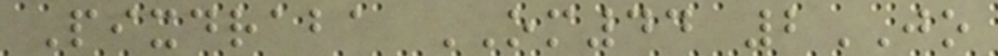Pixdraba OM44 2JO
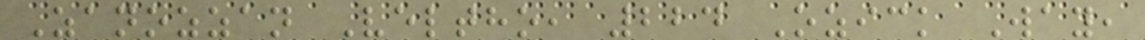Zanozzan Veltho, 224 Ozick Way,
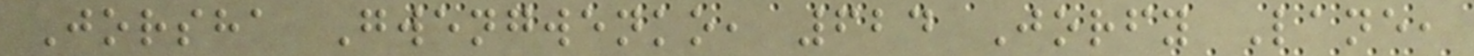Jorsha Gwengwenko, 624 Jorfy Lane,
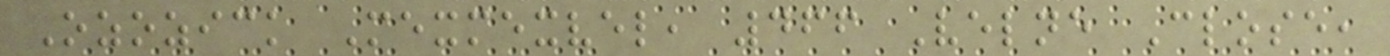Ozozick Mexmexvel, 466 Velne Close,
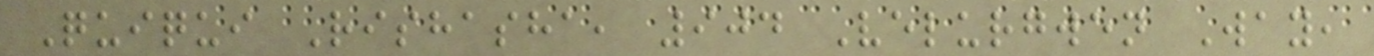Quiqui Rishasha, 904 Velurgwen Way,
